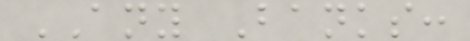ANY Banks:
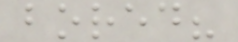bored?
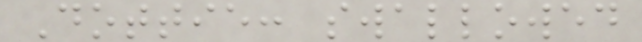Dottie: swallowed
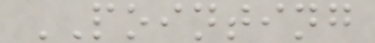POINTING
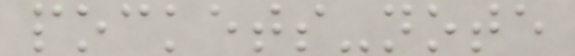pockets-note
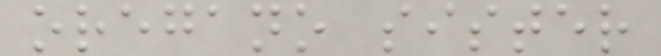oregano sister
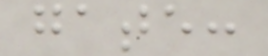gate:
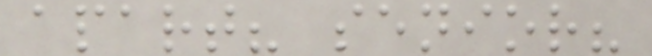apart? senior?
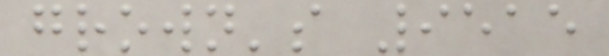grown's 9515
